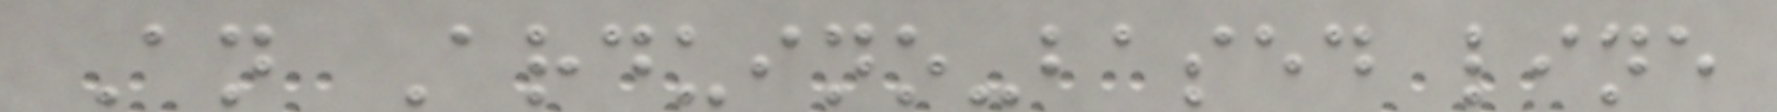An Arduino-based line
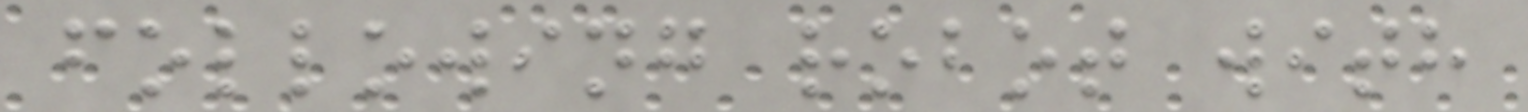following robot with
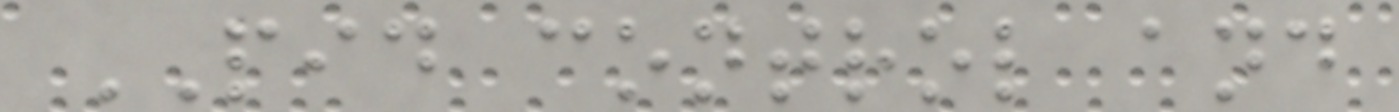PID control and
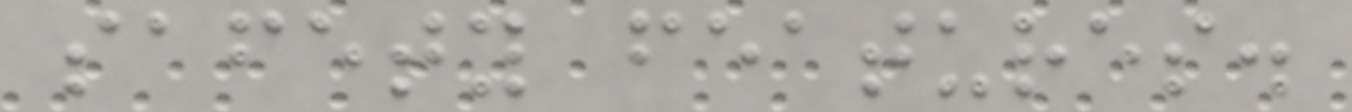safety features.
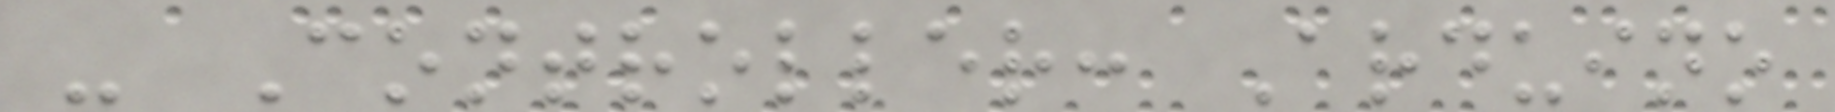- Controller: Arduino
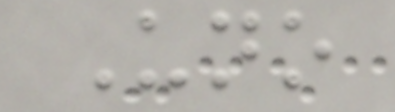Uno
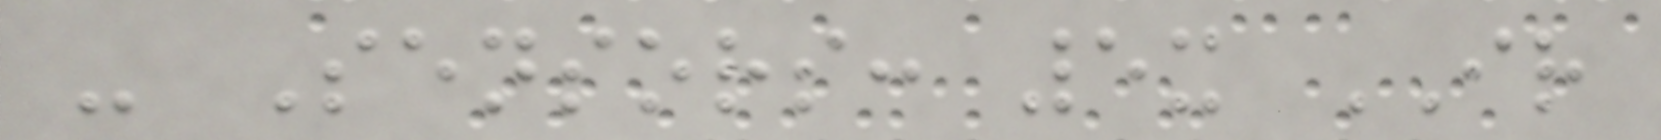- Sensors: 5x IR
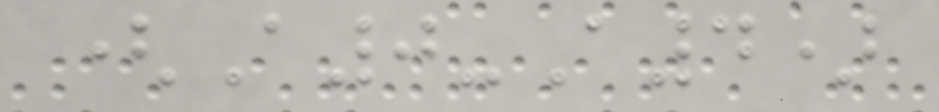(A0-A4)
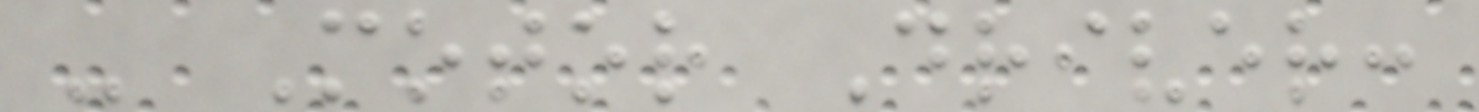- Motor Driver:
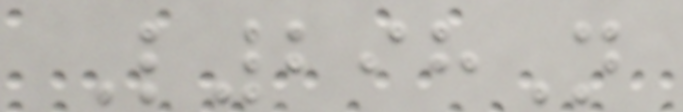L298N
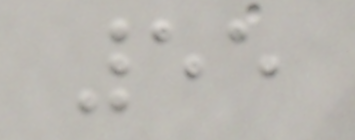55
